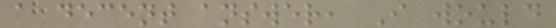a decent answer, I would
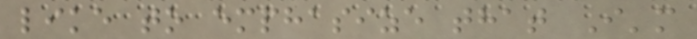like to emphasize that I'm
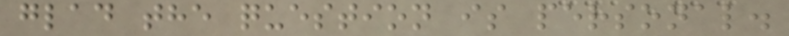glad the question is personal.
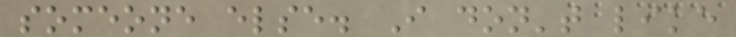someone else. I don't like
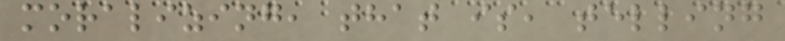moralizing, that is, telling
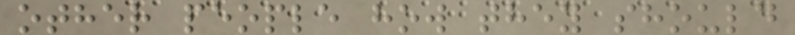other people how they should
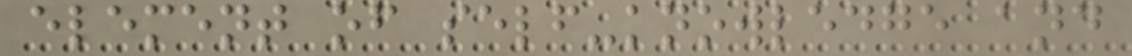element of self-knowledge and
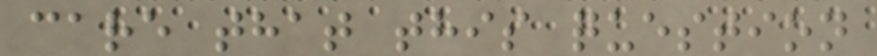care that this question
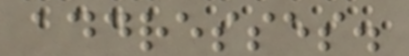addresses.
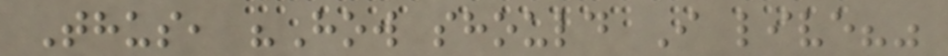Thus, "How should I live?"
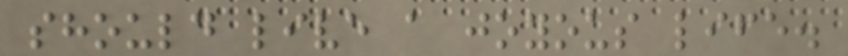should live a joyous life.
